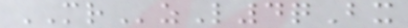MRzL4qBx
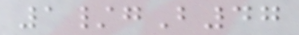1/gB47
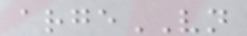argeVN
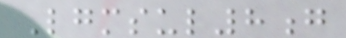Lgmsul8g
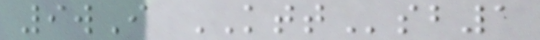9wI KTTsb1
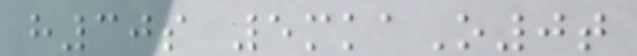h30s 5mkaO0t
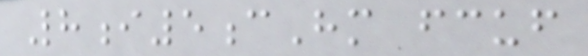8i5cHm fcuf
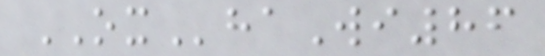OXhaWi86
